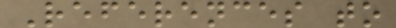References to
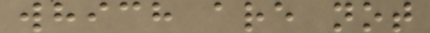which are not
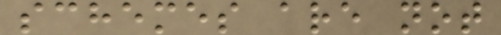schemes are not
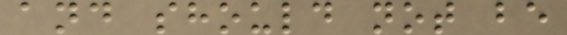and should not be
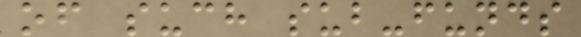of such sub-funds
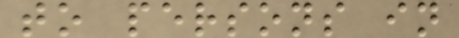to persons in
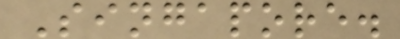Singapore.
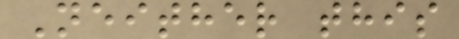Neither this
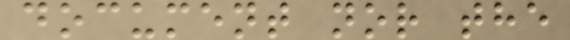document nor the
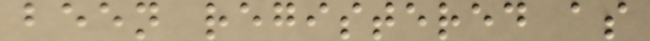been registered as
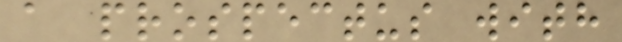a prospectus with
